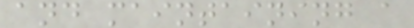and maintaining a
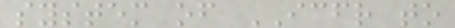system of ICFR to
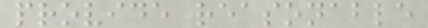provide reasonable
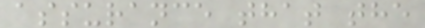assurance that the
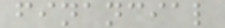financial
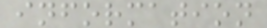information
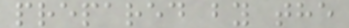prepared by the
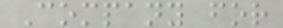Company for
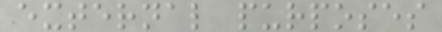external purposes
